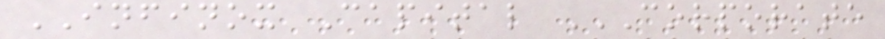INFINOX Capital CORPORATE
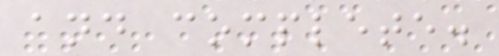and complete.
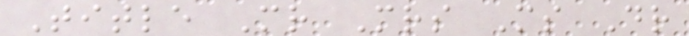Title Mr Mrs Ms Dr
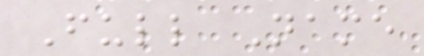Full Name
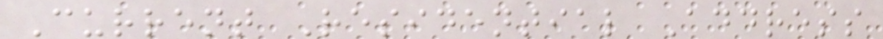Current Residential Address
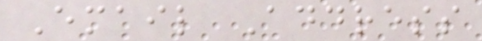Email Address
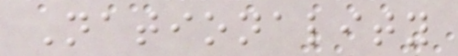Nationality
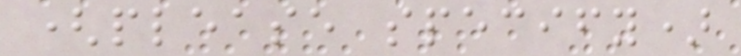(please specify)
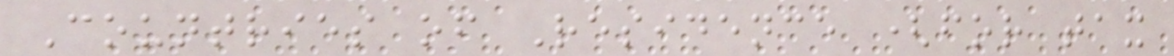Countries of Residence (for tax
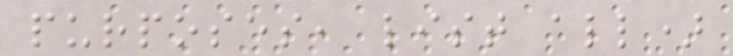purposes, list all)
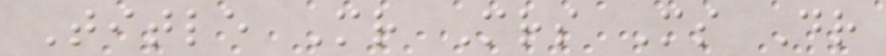Title Mr Mrs Ms Dr
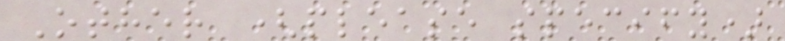Other (please specify)
